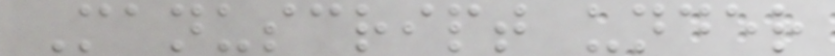Manuscript under
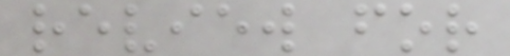review for
